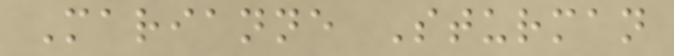Marianne Sturman
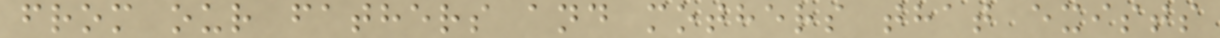from our fathers and mothers that exists
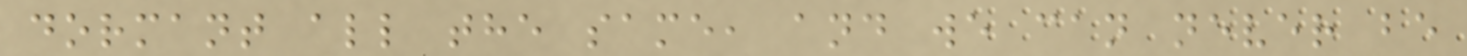dormant all the same, and we can never be
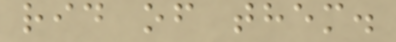rid of them.
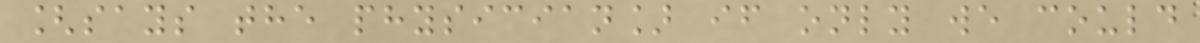[says the physician] if only we could
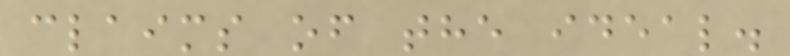claims of the ideal.
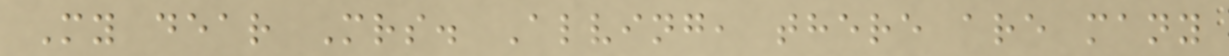My dear Mrs. Alving, there are many
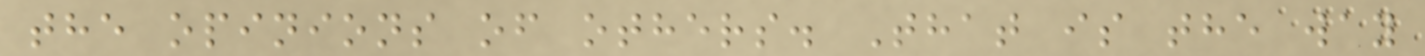the opinions of others. That is the way
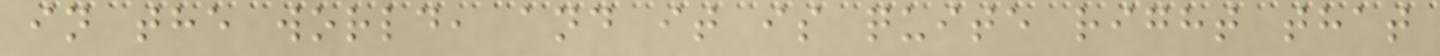in the world, and it is quite right that
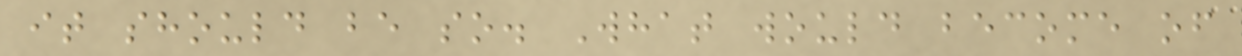it should be so. What would become of
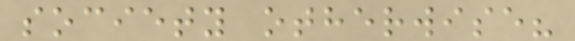society otherwise?
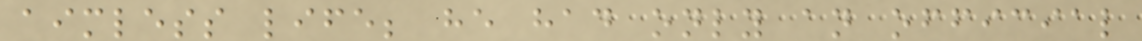aimless life; he had only an official
